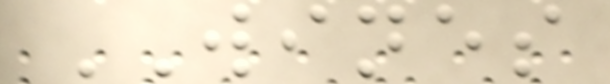WINES
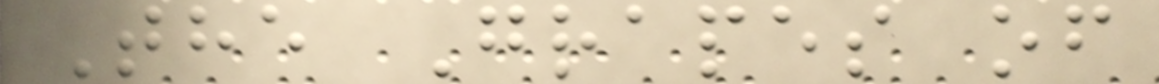The Grapes of
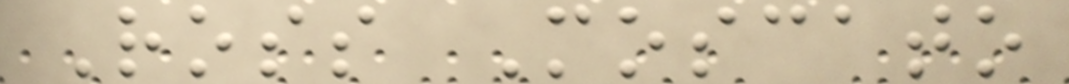Ross Moscato
